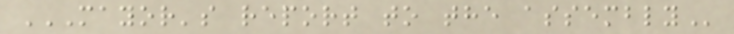MAYOR'S REPORT TO THE ASSEMBLY
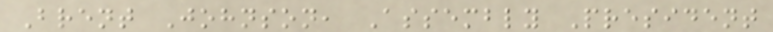Brent Johnson, Assembly President
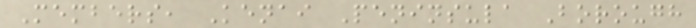Members, Kenai Peninsula Borough
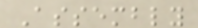Assembly
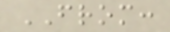FROM:
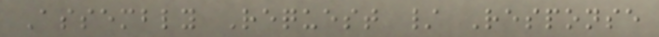Assembly Request / Response
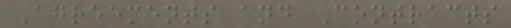Agreements and Contracts
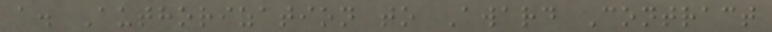a. Authorization to Award Contract
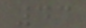43
